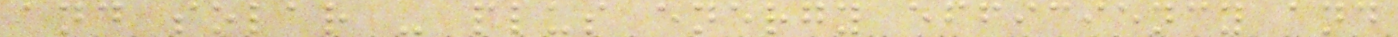and solar - plus energy efficiency and
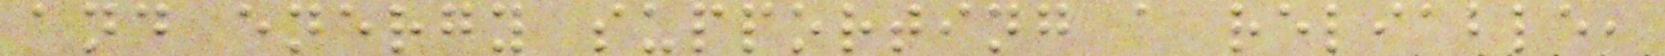and energy supporting a reliable,
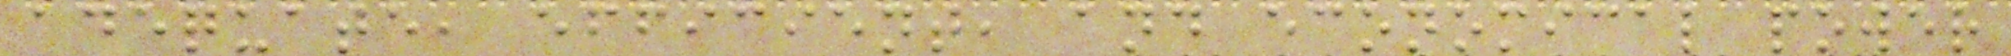adequate, efficient, and economical power
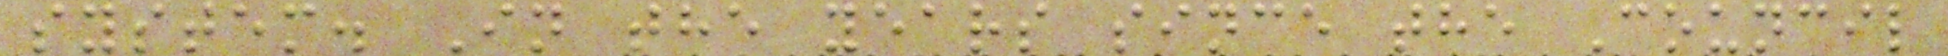system. In the years since the Council
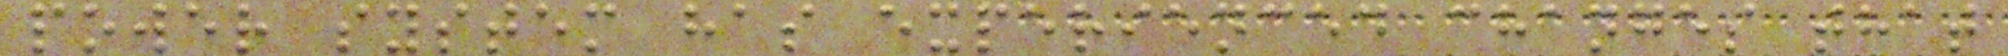power system has experienced changes that
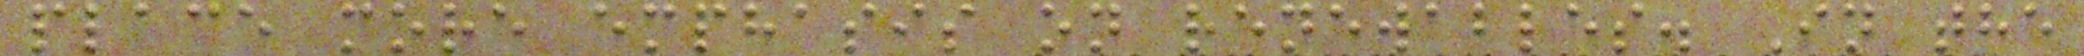place more emphasis on renewables. In the
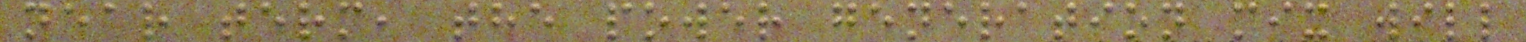near term, the power generation mix will
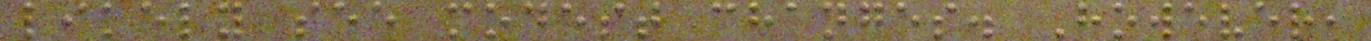likely see modest changes. However,
